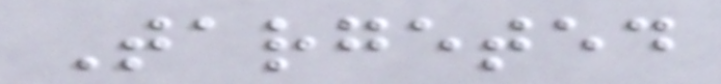Targeted
